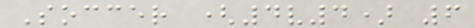Soccer (4v4) 6
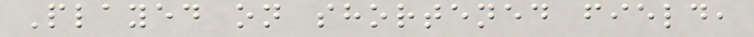Played on shortened field,
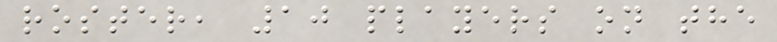roster, 10 players on the
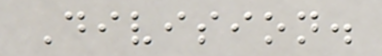Division.
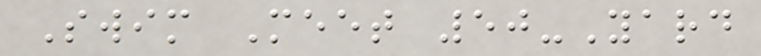Swim Meet 50-Yard
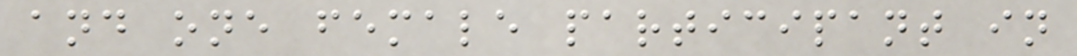and one female participant in
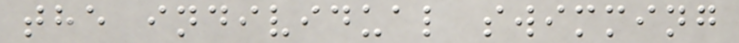the individual swimming
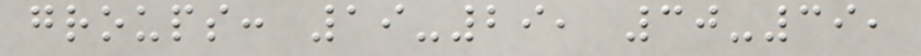groups: 19-29, 30-39,
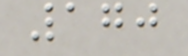170
